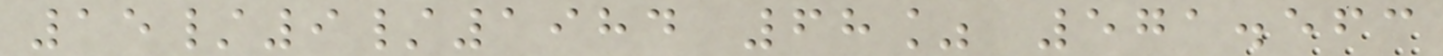15/9/1984 68% 571.563
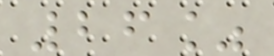26%
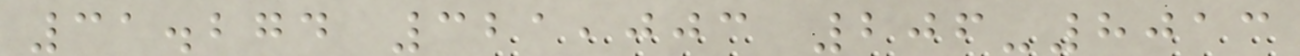31.274 321,003 206-8013
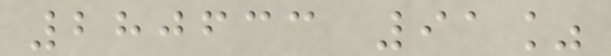280633 91%
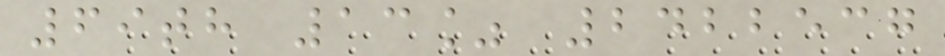69th 13% 2422537
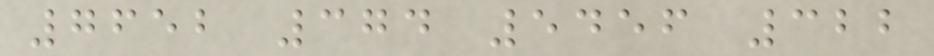7652 374 5456 322
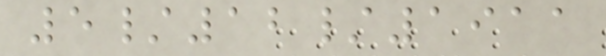5/12/1911
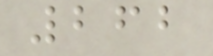262
